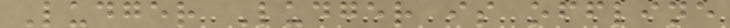Ludger Ludger is offline
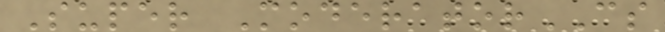Super ModeratorCS
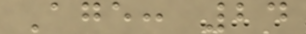Age: 24
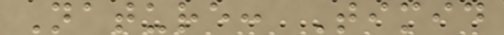Nature: Timid
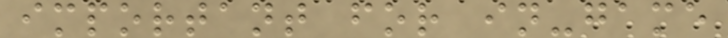important for in-game
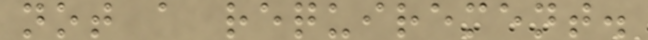not a requirement.
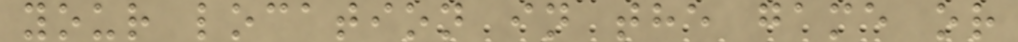your location in the game or
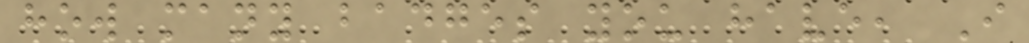how many badges you have, I
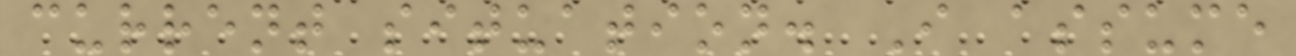current situation. I assume
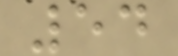54
